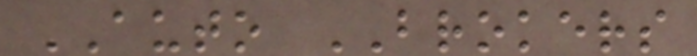AUTO BROKERS
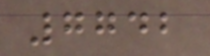7742
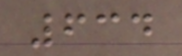634
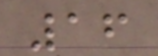16
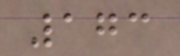173
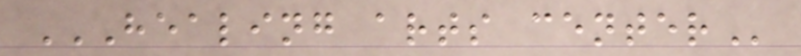HEALING ARTS CENTER
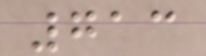713
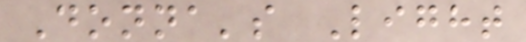Donna's Light
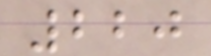220
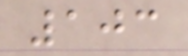103
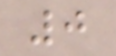0
